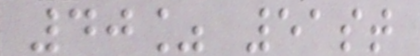40% 51st
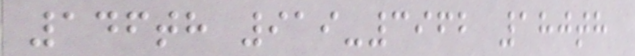146th 919-3962 180th
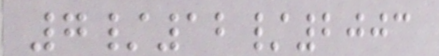7/12/2003
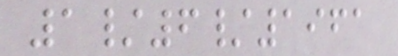1/6/1961
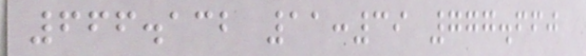666.132 11:39 777.660
